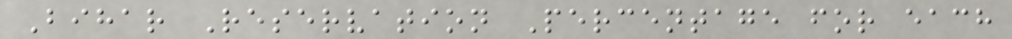Bihar Reservation Percentage for each
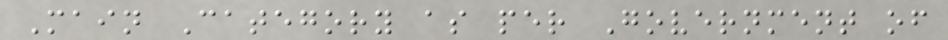Main Category as per Government of
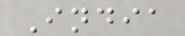India
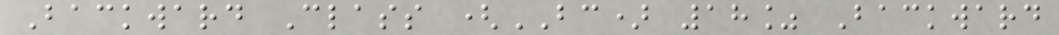Backward Class (BC) 18% Backward
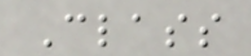Class
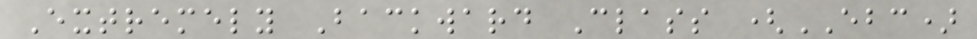Extremely Backward Class (EBC)
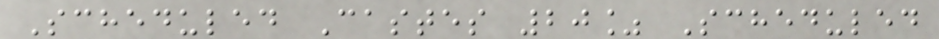Scheduled Castes 20% Scheduled
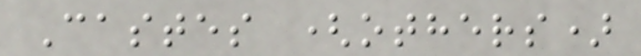Castes (others)
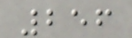256
